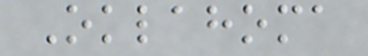Oklahoma
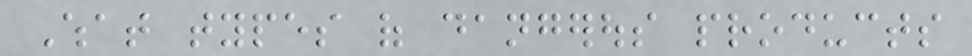What types of dangerous products
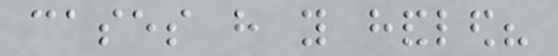cases have you handled?
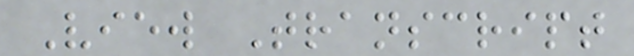View Transcript
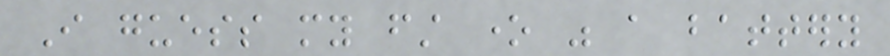I guess my first one was a battery
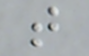that
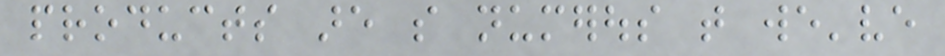products are so numerous that we've
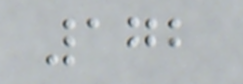172
